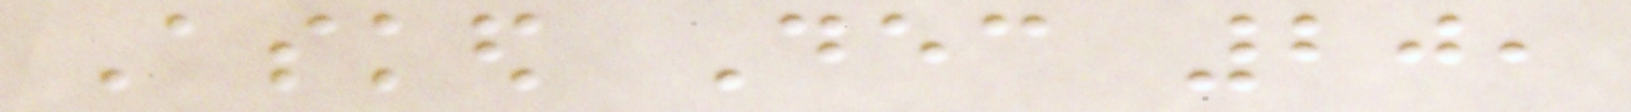Asked Dec 20,
